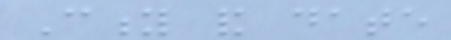City and date
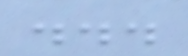...
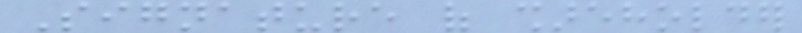Signature of shareholder
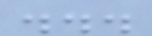...
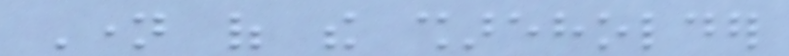Name of the shareholder
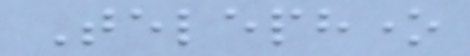Telephone
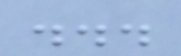...
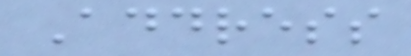Address
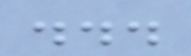...
